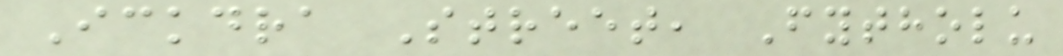Ickdra Street, Fytholu
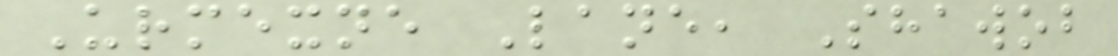Urmexne Lane, Shawob
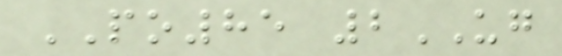PO85 2UG
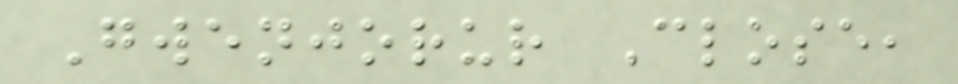Gwenjorur Close,
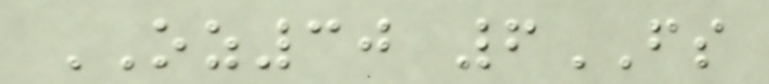OZ30 6FS
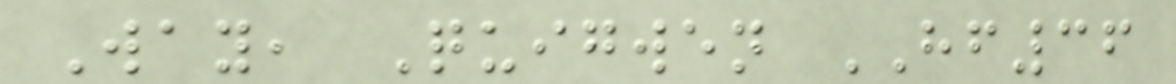Way, Quigwen HF36
